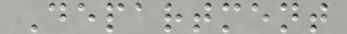Department
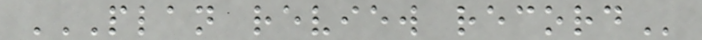PLAN REVIEW RECORD
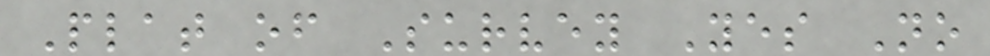Plat of Survey Yes No
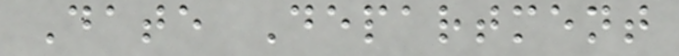Date Department
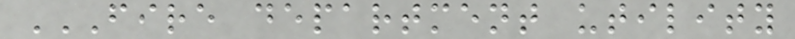FIRE DEPARTMENT UTILITY
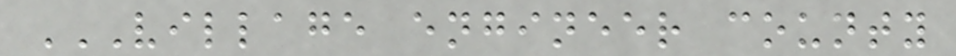VILLAGE ENGINEER COUNTY
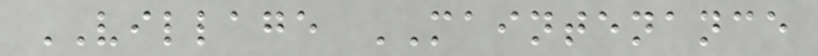VILLAGE MAINTENANCE
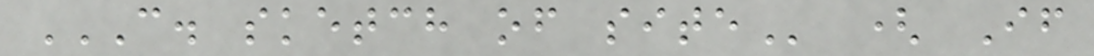C. SKETCH OF SITE ( If
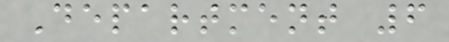Department 6
